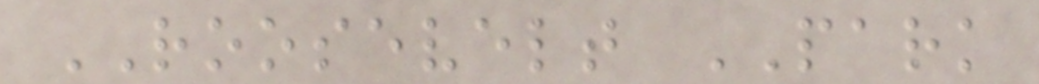ROOSEVELT PARK
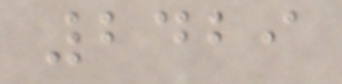2429
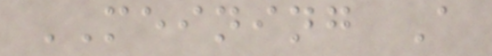MEINING A
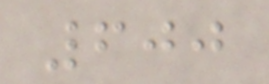600
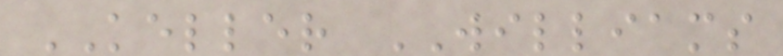KELLER WILLIAMS
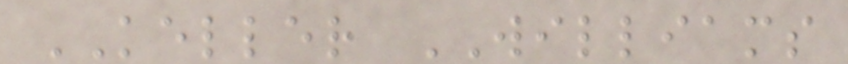KELLER WILLIAMS
